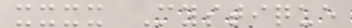xxxx Mystique
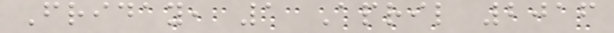Friday, 1 April 2016
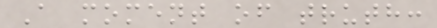A moment of truth:
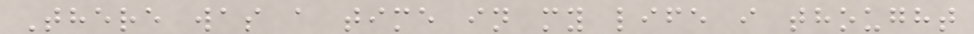There was a time in my life i thought
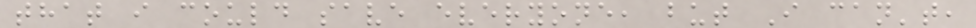that i could save everyone, but I can't,
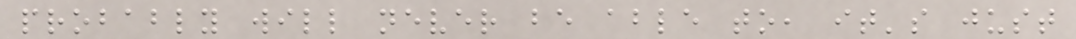probably will never be able to, it's just
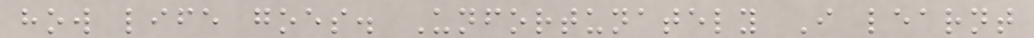how life goes. Unfortunately I learnt
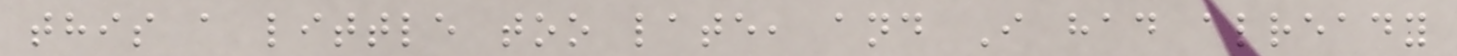this a little too late, and I had already
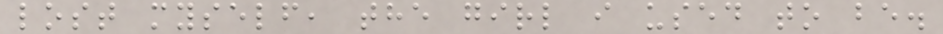lost myself, the girl i used to be.
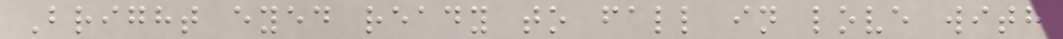Bright eyed ready to fall in love with
